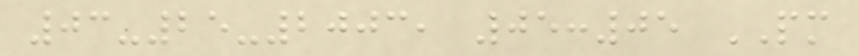03-25-2003, 05:05 PM
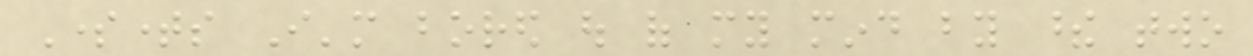Sometimes I'm bored out of my mind by these two
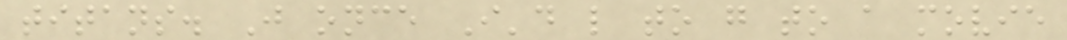titans. Just once I'd like to go to a movie
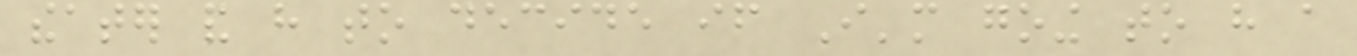theater and have to decide if I'm going to have a
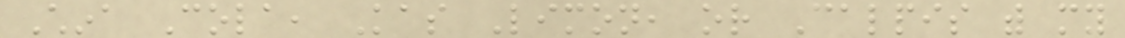China Cola, Kas Limon, or Calpis with my
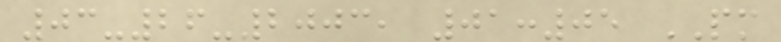03-26-2003, 01:05 PM
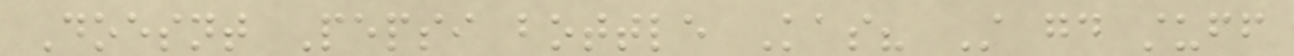Doesnt Pepsi bottle Kas? Still good stuff
